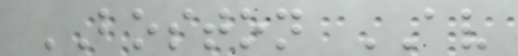BOSTON AV
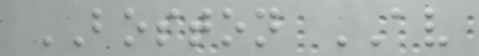BOSTON AV
